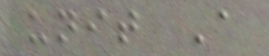unit A
